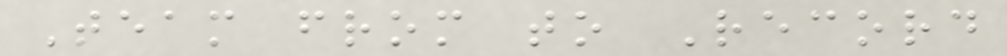Team from to Record
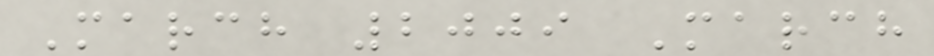March 2009 March
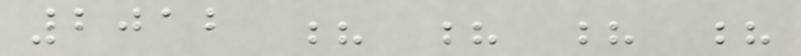2012 ? ? ? ?
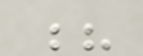?
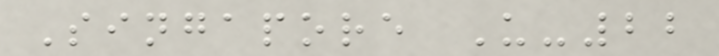Singapore U-22
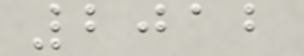2012
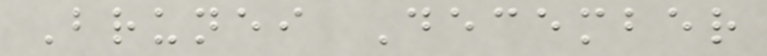Brunei December
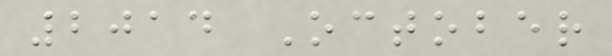2014 October
